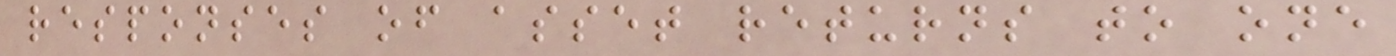responses of asset returns to one
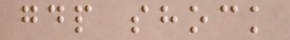gdp shock
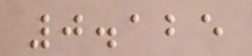0.125
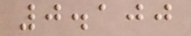0.100
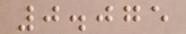0.075
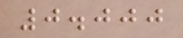0.000
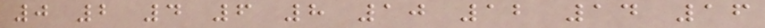0 2 4 6 8 10 12 14 16
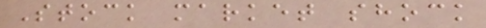Stock market shock
